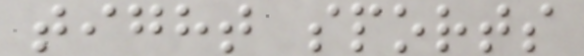tight sports
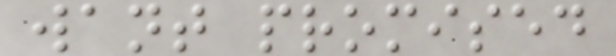want promised
